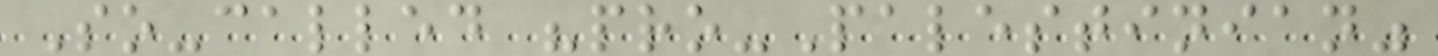So-called "pro-Palestinian"
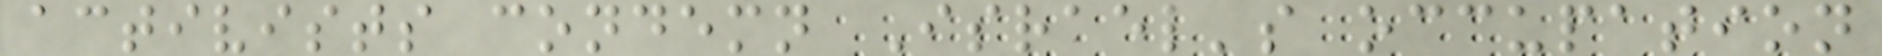activists condemn Israel's occupation
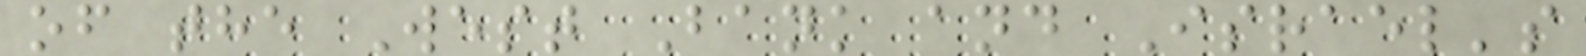of the West Bank and Israel's
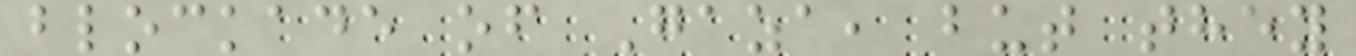blockade of Gaza, but they
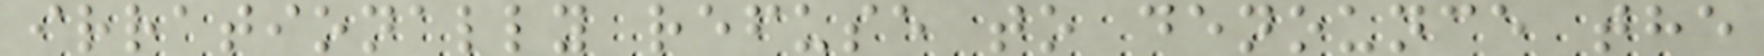irrationally refuse to denounce the
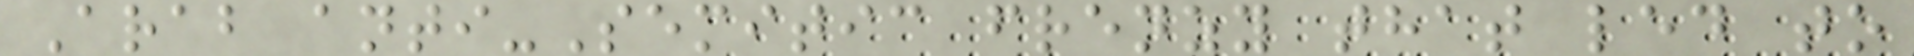Arab anti-Semitic frenzy that led to
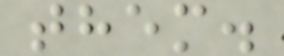them.
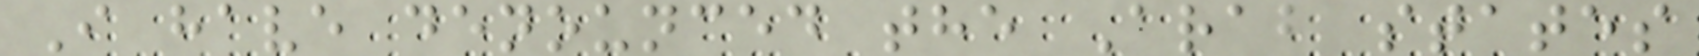I have denounced the Arab states
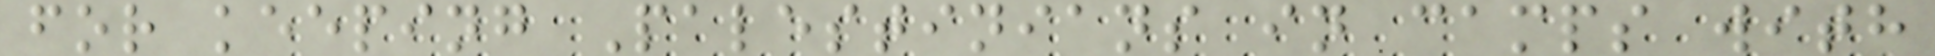for keeping Palestinians in camps with
